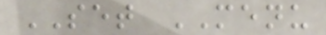SET MENU
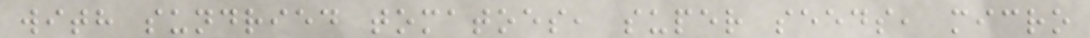with sundried tomatoes, super seeds, micro
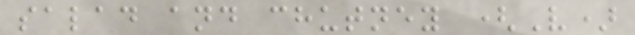salad and chutney (V)
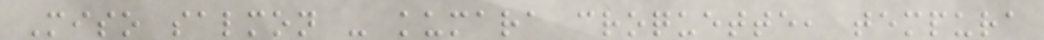Miso salmon - kumara croquette, tempura
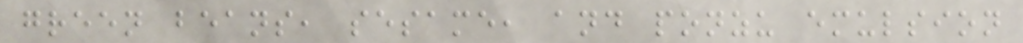green beans, sesame, and ponzu emulsion
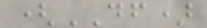(DF)
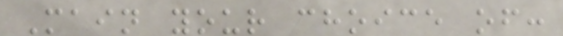Main your choice of:
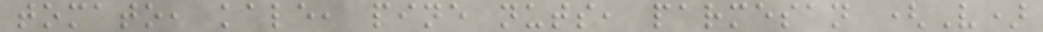tomato, kale, pine nuts, parmesan (V)
